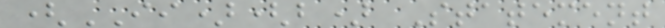(II)(b) Statement
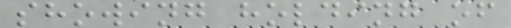showing holding of
